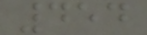454
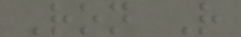Ron R
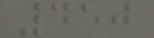450
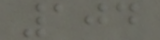104
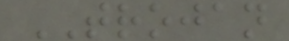TROJAN
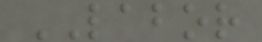LABOR
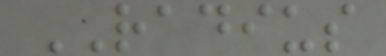RADIUS
